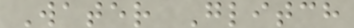Water Glitch
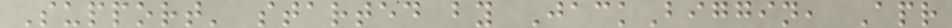Support' started by JackBiggin, Apr
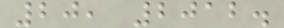20, 2012.
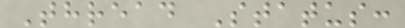Thread Status:
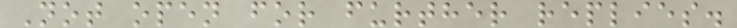Not open for further replies.
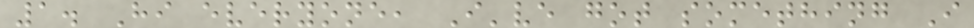1. Hi everyone, I've got something I
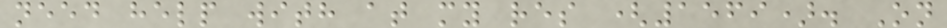need help with at my res (1569). On
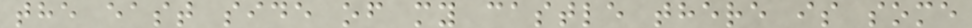the east side of my castle there is some
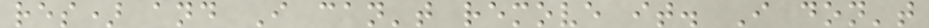res) and I can't remove it. I don't
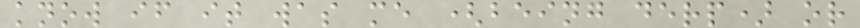know if it was me (being derp) or
